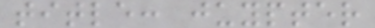title: juypter
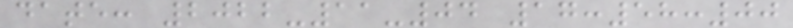date: 2022-11-04 17:58:00
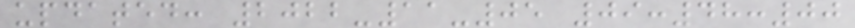updated: 2022-11-05 09:48:00
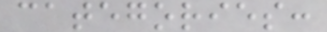categories:
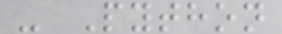- Python
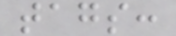tags:
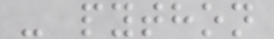- python
